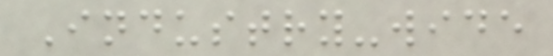Industry-wide
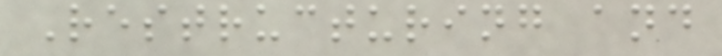Restructuring and
